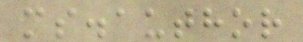ms.author
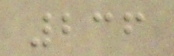236
